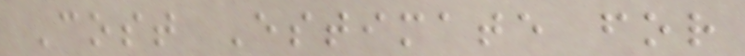Cost Estimate for
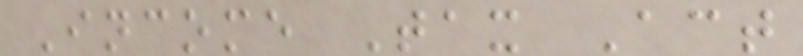Income Tax Act
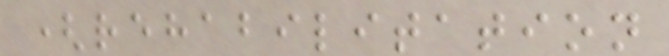(rehabilitation
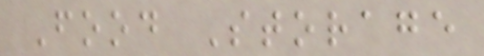Food Storage
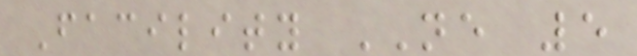Facility NE 5
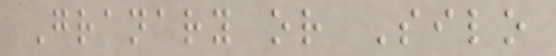Granary or Silo
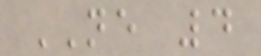NE 4
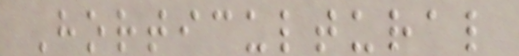Horticultural
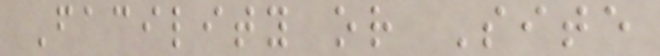Facility or Site
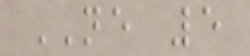NE 5
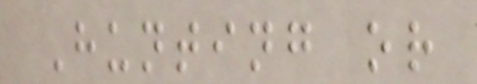Hunting or
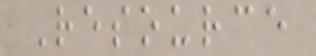Resource
